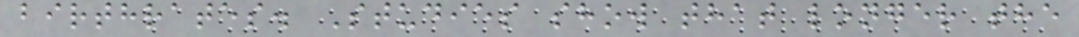birthrates. Studies show that longer the
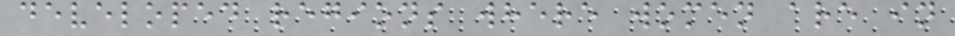developed regions where women are in
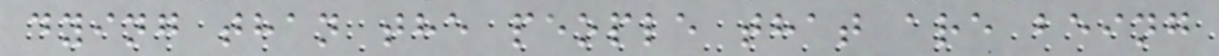dying than the people that are being
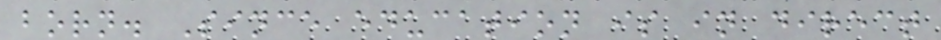born. Since education is in direct
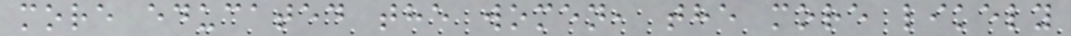more educated the women, the more likely
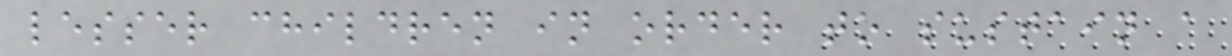lesser children in order to sustain a
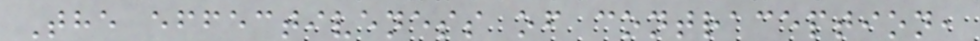The effectiveness of contraception,
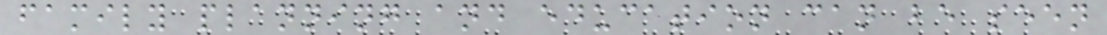family planning and education can be seen
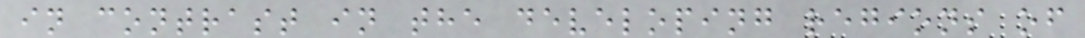in contrast in the developing regions of
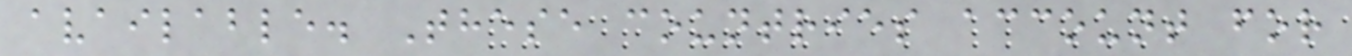available. These countries account for
